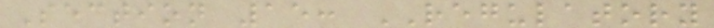Section 15: REGULATORY
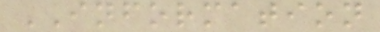INFORMATION
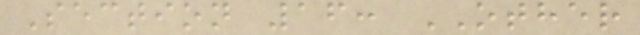Section 16: OTHER
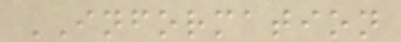INFORMATION
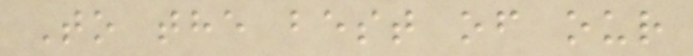To the best of our
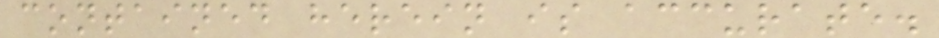contained herein is accurate.
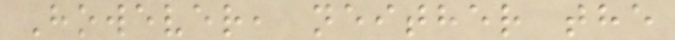However, neither the
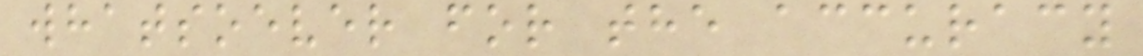whatsoever for the accuracy
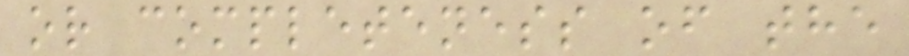or completeness of the
